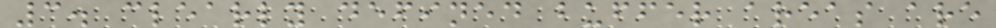3. clearly defined buffer areas are
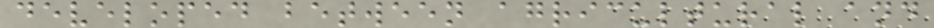developed between agricultural and
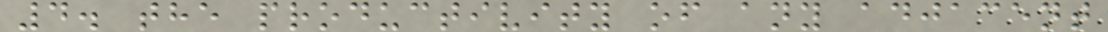4. the productivity of any adjacent
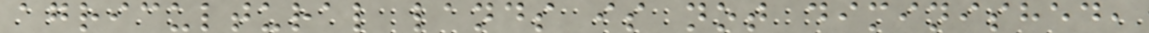agricultural lands is not diminished,
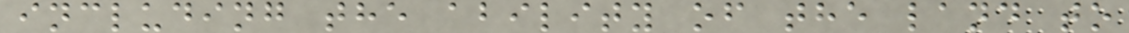including the ability of the land to
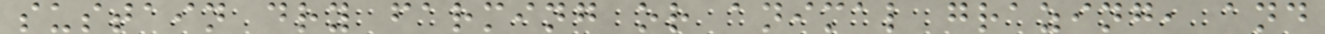sustain dry farming or animal grazing, and
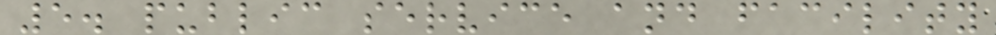5. public service and facility
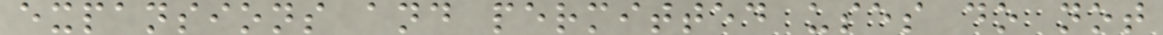expansions and permitted uses do not
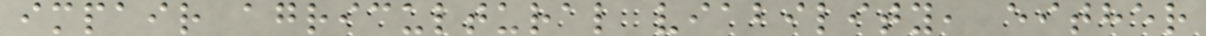impair agricultural viability, either
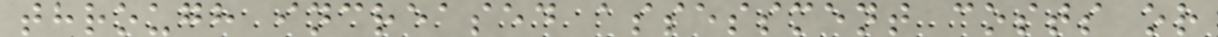through increased assessment costs or
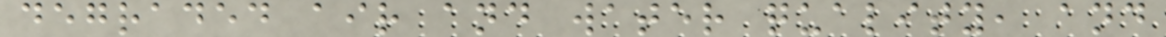degraded air and water quality, and
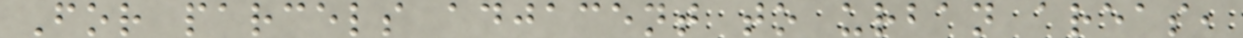For parcels adjacent to urban areas,
